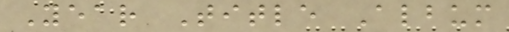Year Title Album
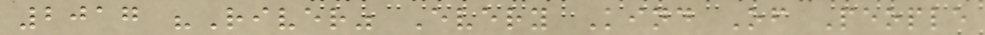2017 "River" Every Kind Of People
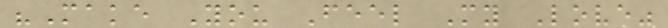"Make You Feel My Love"
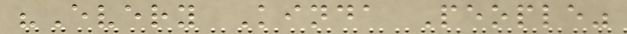"Every Kinda People"
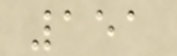151
